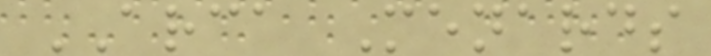ARCA Menards
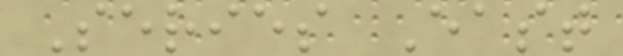Series East
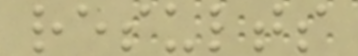results
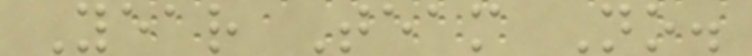Year Team No.
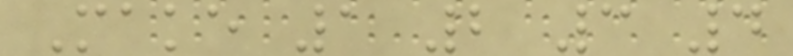Make 1 2 3 4
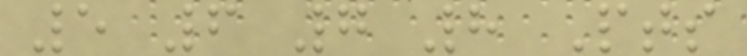5 6 7 8 Pts
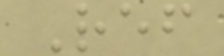Ref
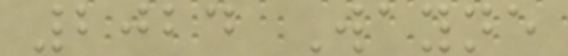2024 Wayne
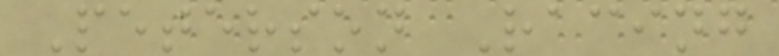Peterson Racing
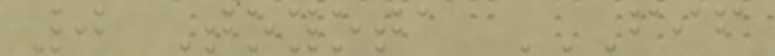0 Toyota FIF
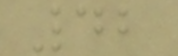42
